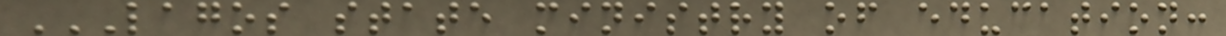LAGOS STATE MINISTRY OF EDUCATION:
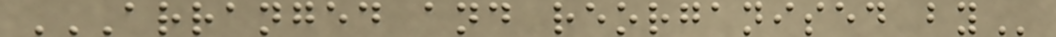ARRANGED AND REORGANISED BY
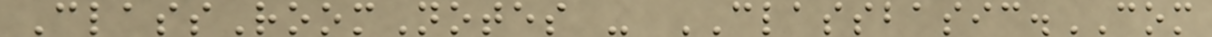ClassRoomNotes - CLASSBASIC.COM
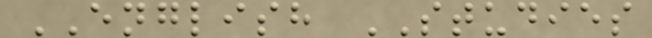ENGLISH STUDIES
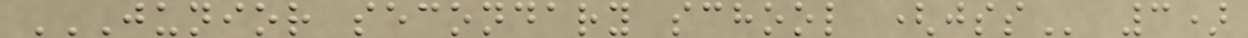JUNIOR SECONDARY SCHOOL (JSS 3)
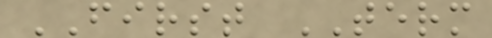FIRST TERM
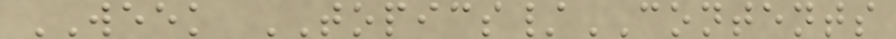WEEK TOPICS/CONTENTS
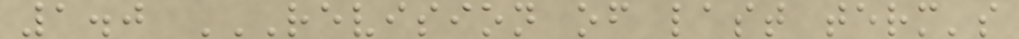1.0 REVISION OF LAST TERM'S
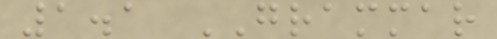1.1 GRAMMAR
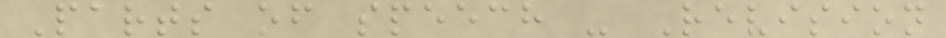Parts of speech - Revision
